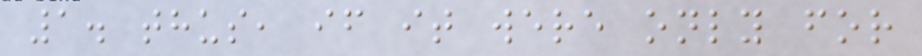1. thus, if it were only for
